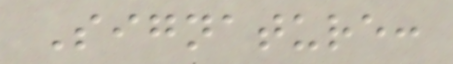Signature:
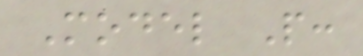Model P:
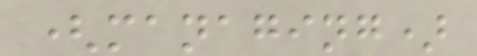(managing)
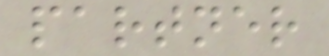partner
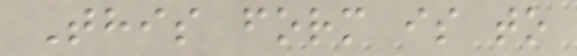This form is to
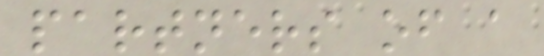partners of a
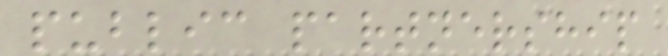public partnership
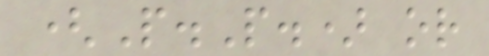(P.P.) or
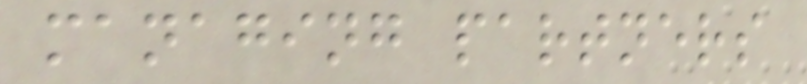managing partners
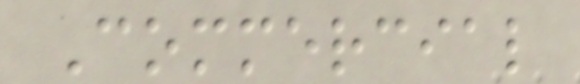Commercial
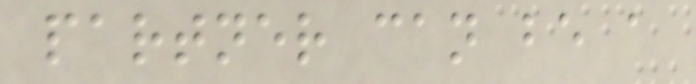partner can be a
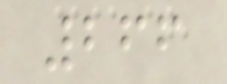266
